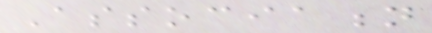Association
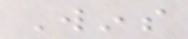Wins
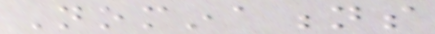Nominations
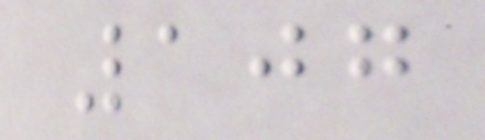107
